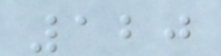120
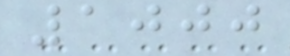1000
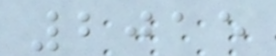2015
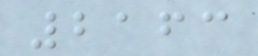2163
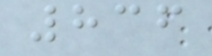836
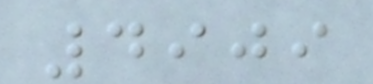4909
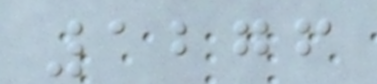1276
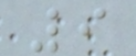9
